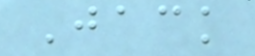Jack
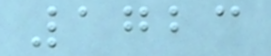1723
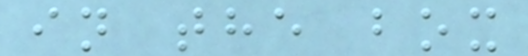in the box
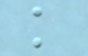k
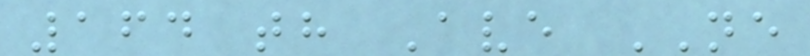164 th Ave NE
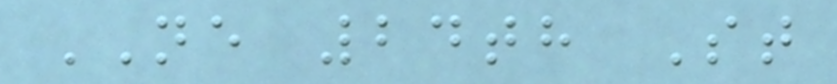NE 24th St
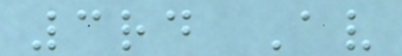3rd Av
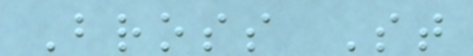Bross St
